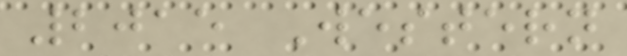2015 Western
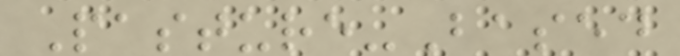Pasture-Based
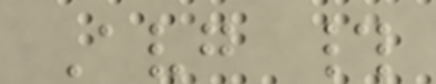Avg #
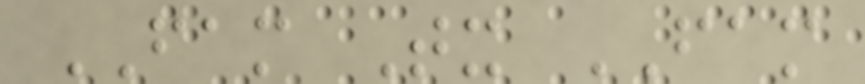FAM Tx FAM
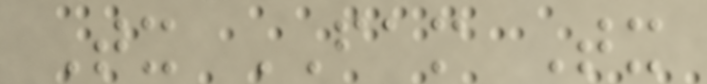Tx FAM Tx
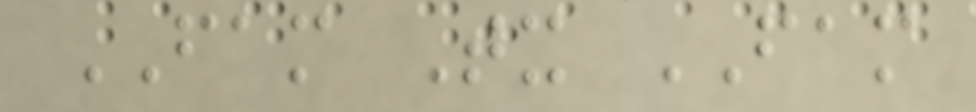FAM Tx FAM
